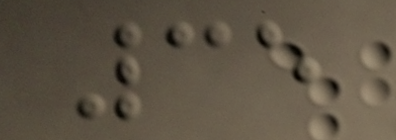35
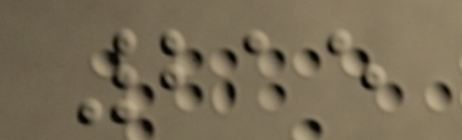215
